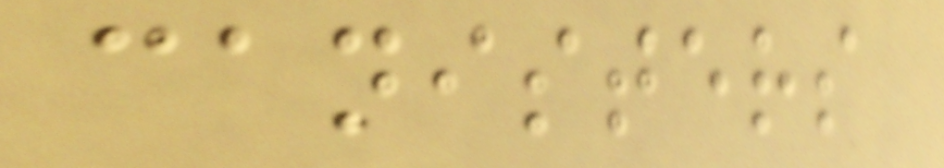canisters
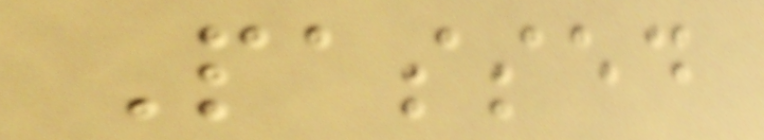Passed
